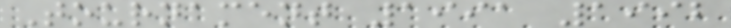Tournament 1991 1992
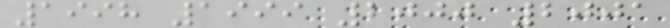1998 1999 2000 2001
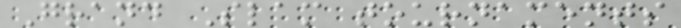Grand Slam tournaments
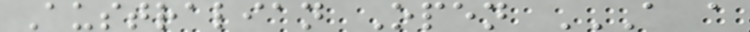Australian Open A A
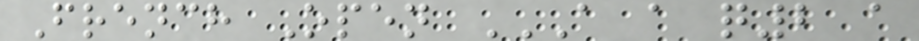French Open A A Q2 A
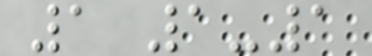1 1-1
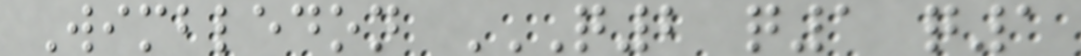Wimbledon Q2 Q1 Q1
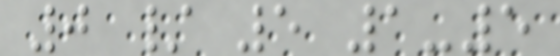0 / 5 1-5
